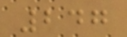247
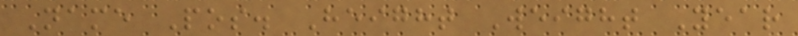Name Pos. Height Weight Year
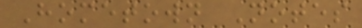Hometown Notes
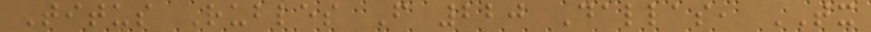Titus Rubles F 220 Dallas, TX
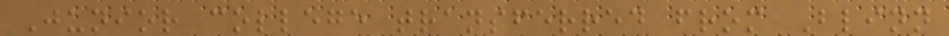Junior college transferred from Blinn
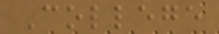College
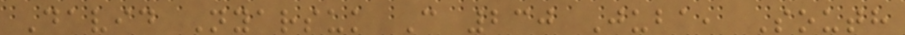David Nyarsuk C 230 Juba, South
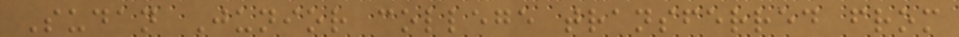Sudan Junior college transferred from
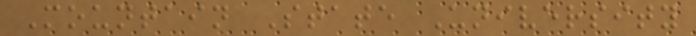Mountain State University
